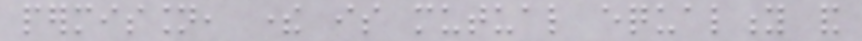permission, there is mutual equality and
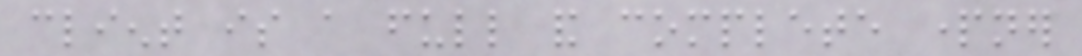client is a full and complete partner
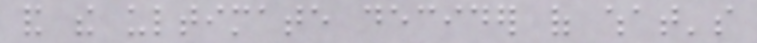and the ultimate decider of what's
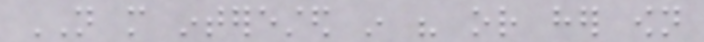NOT more interested in his or her own
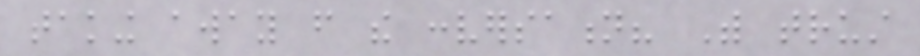taking away from the conversation? With trust
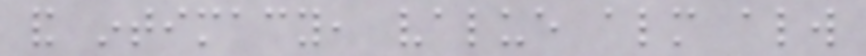and intimacy, value almost always
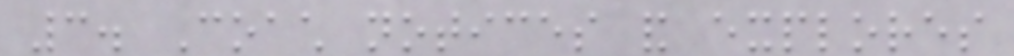3. Coach notices and explores
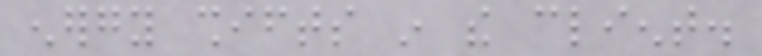energy shifts in the client.
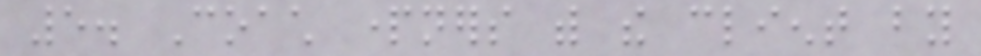5. Coach partners with the client by
